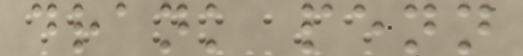drank penn
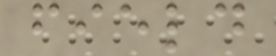field
